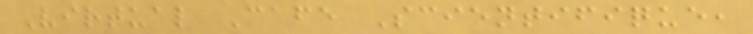Virtual Cafe Scientifique,
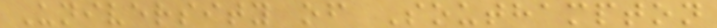University of Southampton
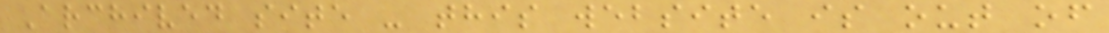Archived site - this website is out of
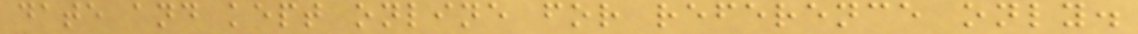date and kept online for reference only.
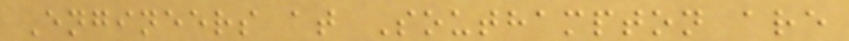Engineers at Southampton are
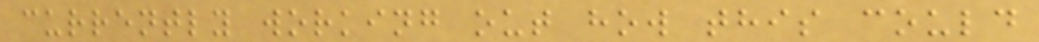currently working out how this could
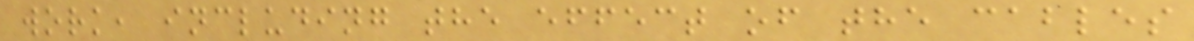work, including the effect of the cables
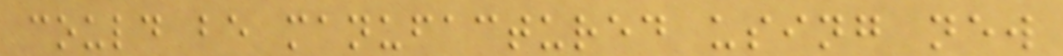could be manufactured using new
